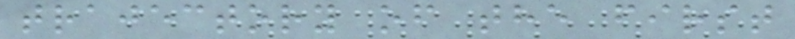trajectory of the first
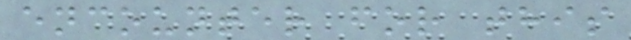encounter for this
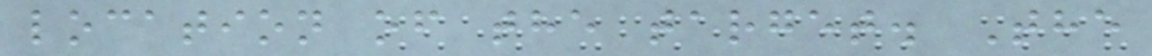location of the target. The
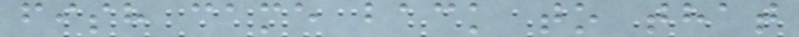fish came back to that
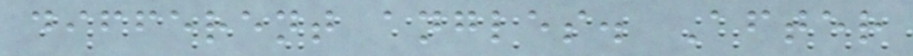different angles. After
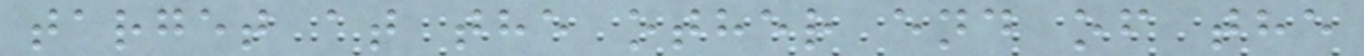target at the other end of the
